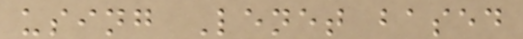using Lenet based
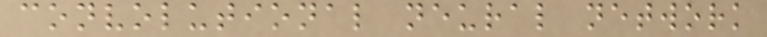convolutional neural network
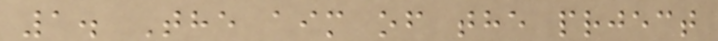1. The aim of the prject
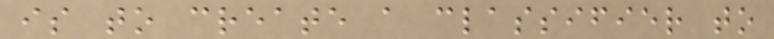is to create a classifier to
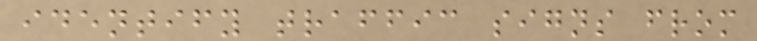identify traffic signs from
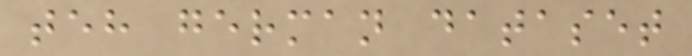teh german dataset
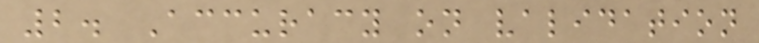2. Accuracy on validation
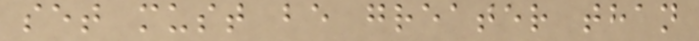set must be greater than
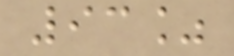93%
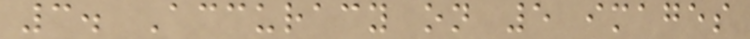3. Accuracy on 5 images
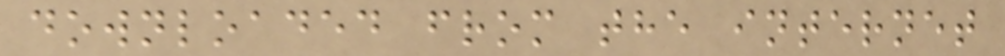downloaded from the internet
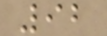92
